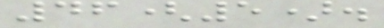46(5).
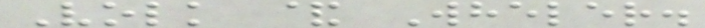Volk & Wheler.
